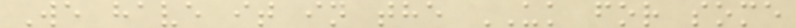We have it in the UK for some
